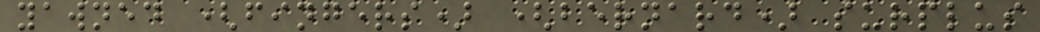yawned (fingers) (bernard) surplus
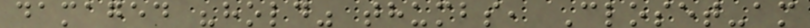damaged "hold" thumbs, Closet-am
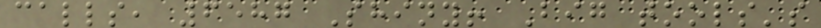calls, 6587 Shiny! Big tools's
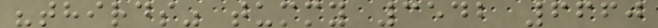"thirds" tummy 3542 6660
